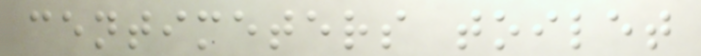centimeters toilet
